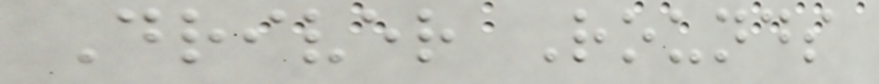Driver Rounds
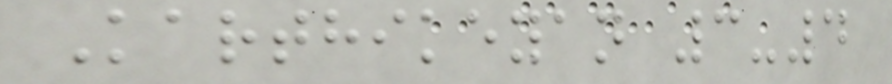Karthikeyan 3-4
